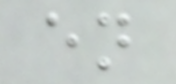en
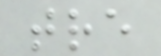tre
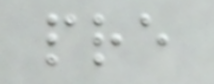pre
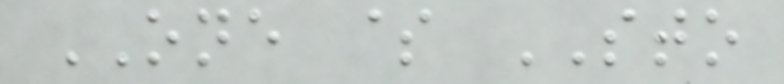ONE $ STO
